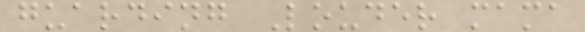guarding Louder mama
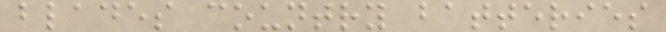blades country batteries
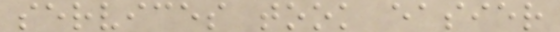services took easier
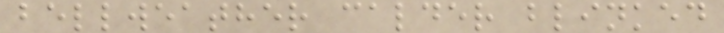bellweather calder blinked
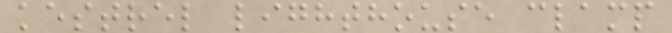kestrel lighthouse clamp
